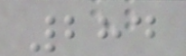284
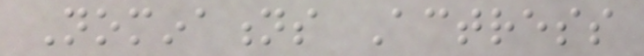Nominations Actress
